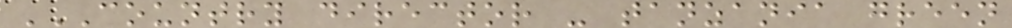COUNTRY DIRECTOR - TANZANIA GREEN
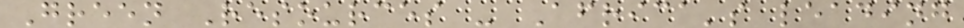Green Resources - Africa's leading
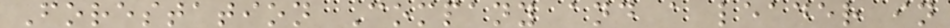Forestation Company and a leader in
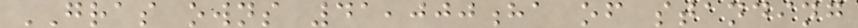GRAS owns 41,000ha of standing
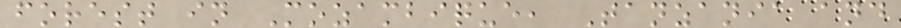forest in Mozambique, Tanzania and
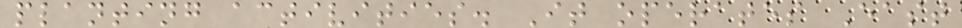planting activities. It operates East
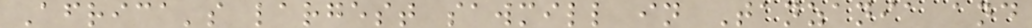Africa's largest sawmill in Tanzania and
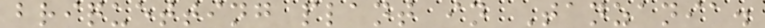briquetting plant in Tanzania.
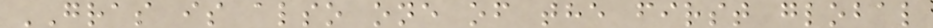GRAS is also one of the first global
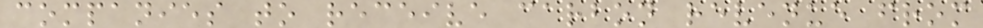companies to receive carbon revenue from
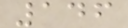146
